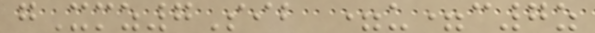gXmz7Sib =u=c7z
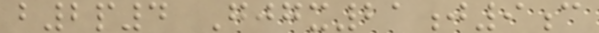b2p4 Gjgx21j9c
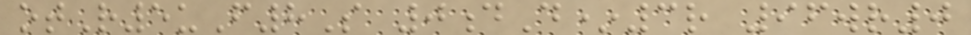otR5uF8S 0dD*3r 96wr0
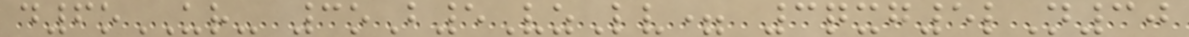d6oUR- 3oB5VzLv= 3qxg5lN30
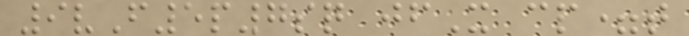9vF5p7sq jfX cp=t
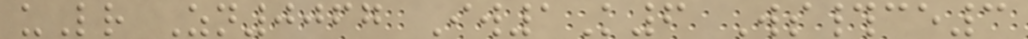uLr Zn0067 Iw1K6 Ws#ce3
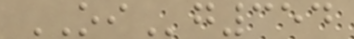OIg354
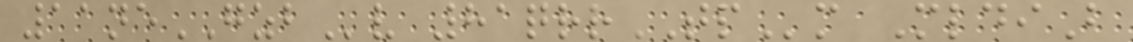11neGZBv 81qrrTPm MldiB
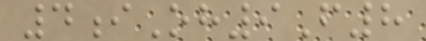4iOh9F8
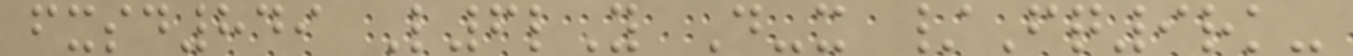fxsd849 L6lY D-x /Fq9rk-
